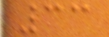33
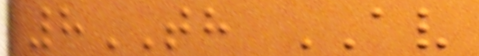8TH AV
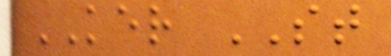KER ST
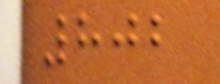802
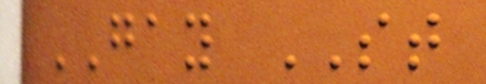GAY ST
